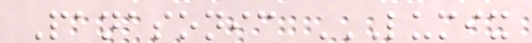Panasonic LUMIX
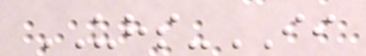UHS-II
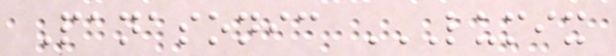Panasonic LUMIX
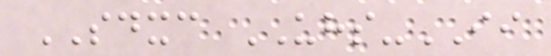SDXC UHS-II
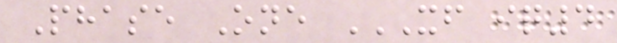Phase One XF IQ4
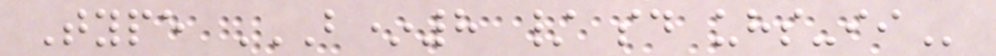Type B*8 / SD UHS-II
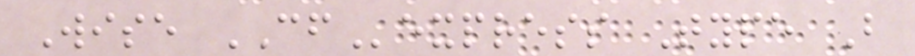Wise CFexpress Type B
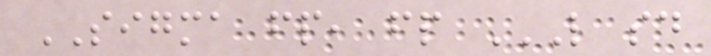SIGMA fp, fp L SD
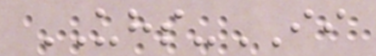UHS-II
